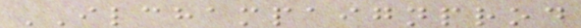ILCHAMPAIGNPROD
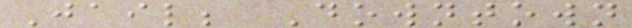Jail; Downtown
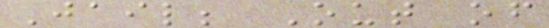Jail; Out of
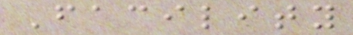Facility
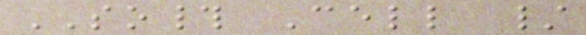SO# Cell /
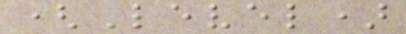(Level)
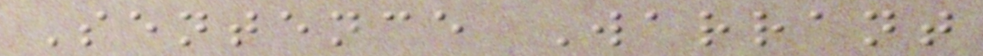Sentence Warrant
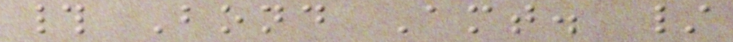# Bond Amt. /
